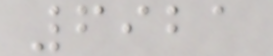6921
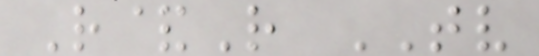R&R TV
